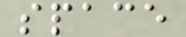space
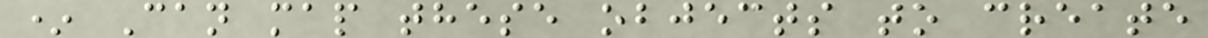* Can map these objects to create
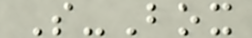S-Box
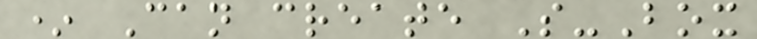* Can create S-Box
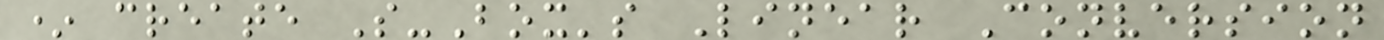* create S-Box's Linear Conversion
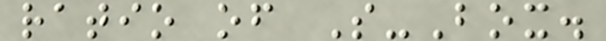ratio of S-Box.
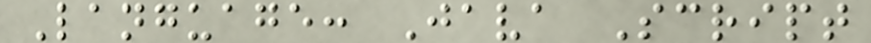Language: Java Script
